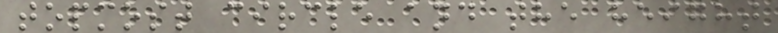topmost circle and the height
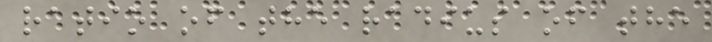ratio of the radius of the
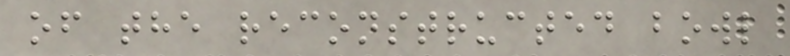of the reconstructed bowl
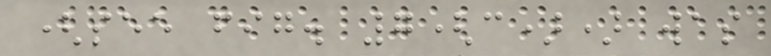(see fig. 7(c)) was
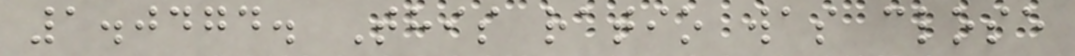1.0474. This ratio was close
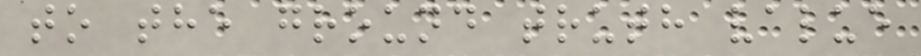to the ground truth value
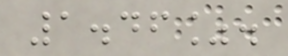1.46%.
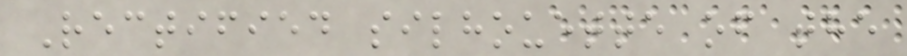Rectified silhouette of the
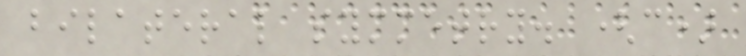bilateral symmetry. (c)
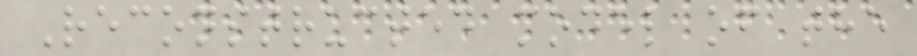Reconstructed model of the
